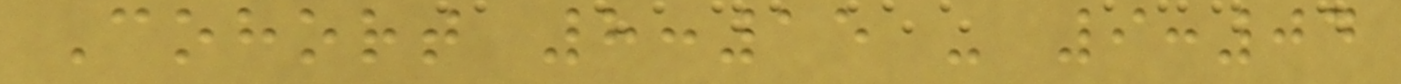Cohort 8:15 - 9:04
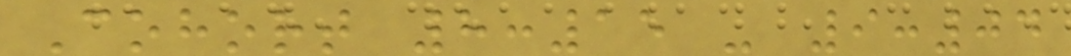Cohort 8:15 - 9:04
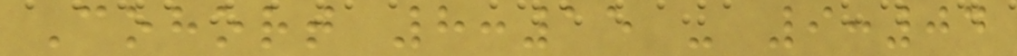Cohort 8:15 - 9:04
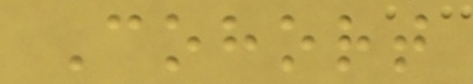Cohort
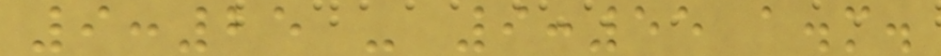9:25 - 9:55 a.m.
